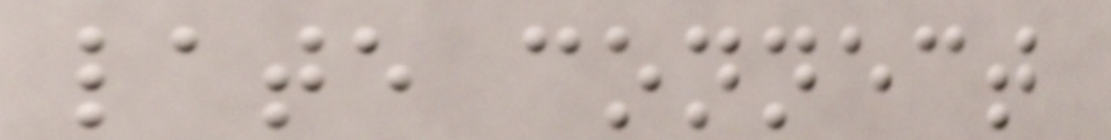late connect
